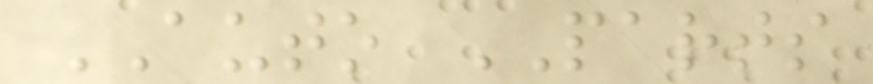AUTO PARTS
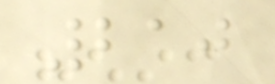210
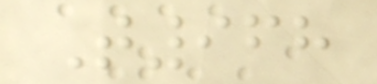T968
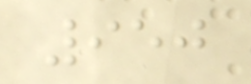950
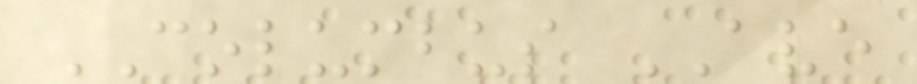COLUMBUS AVE
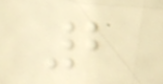2
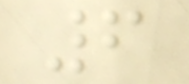6
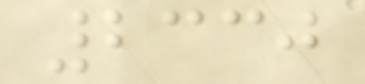2330
